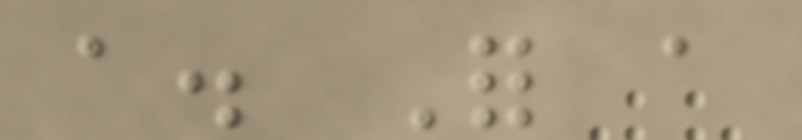a. For a
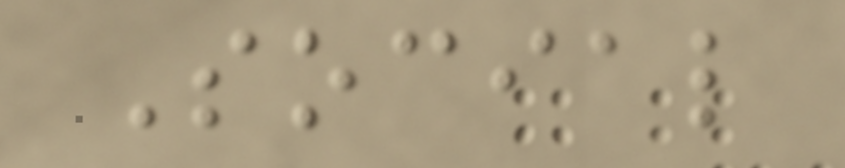Social
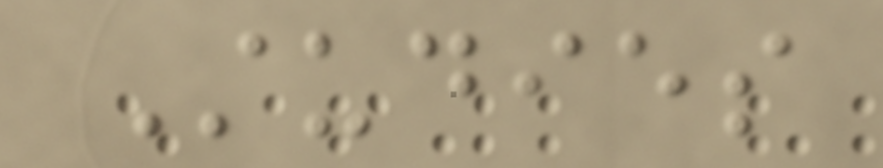Studies
